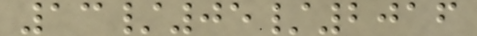13/05/2016
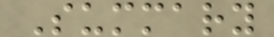Summary
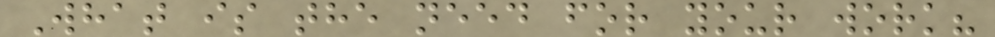What is the need for your work?
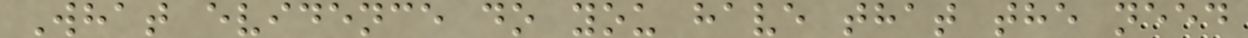What evidence do you have that the need
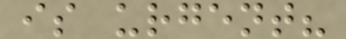is urgent?
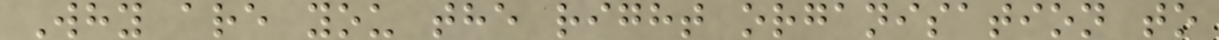Why are you the right organisation to
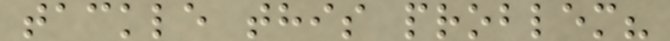tackle this problem?
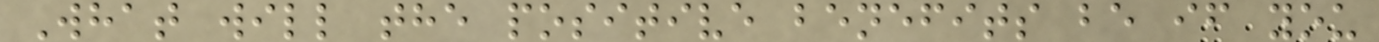What will the positive benefits be if you
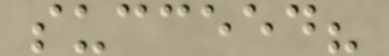succeed?
